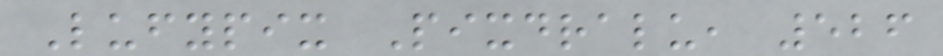Lufypix Pixdralu, 526
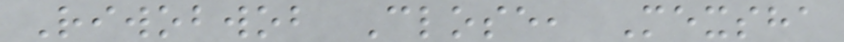Riwobwob Close, Mexsha
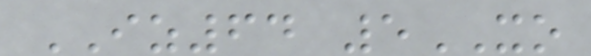IZ64 5XO
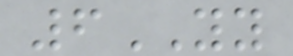6YY
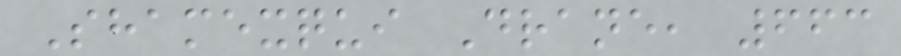Shamexqui Drane, 663
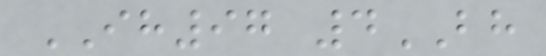IH97 4BH
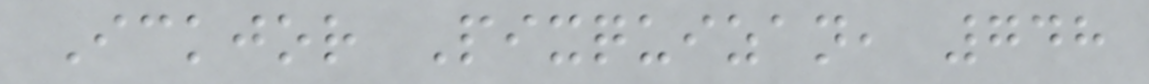Ickjor Pixquizan, 748
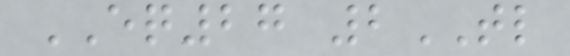EQ27 2TL
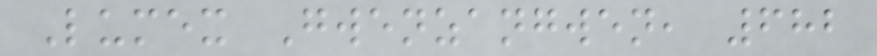Lumex Gwenzangwen, 682
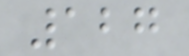127
